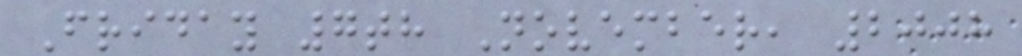Friday 7th November, 2008
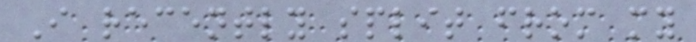I recently split from my
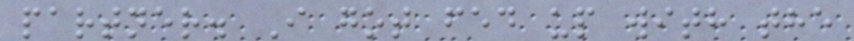partner. I got fed up with the
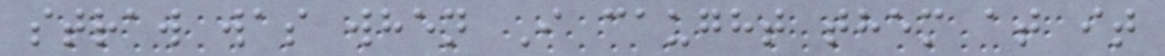straw was when I caught them at it
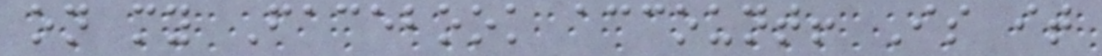on my Facebook account! Is it
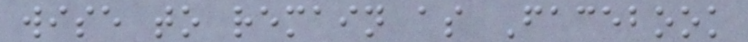wise to remain as Facebook
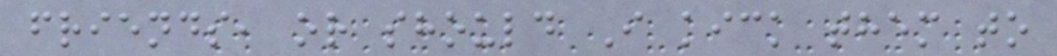friends, or should I kick them to
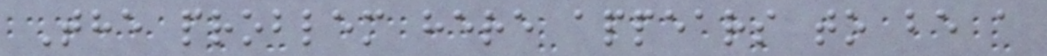The problem here appears to be a
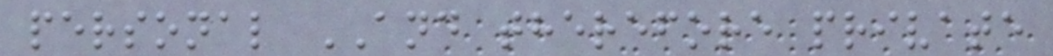personal AND therefore private
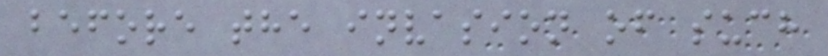before the invasion of such
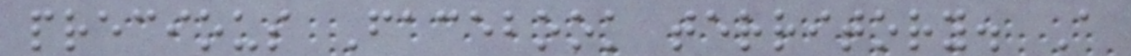precious Facebook territory. A
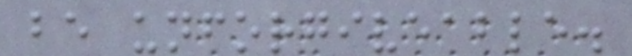be unforgiveable.
